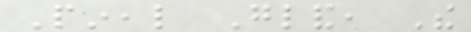Pineal Gland, The
